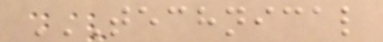TECHNICAL
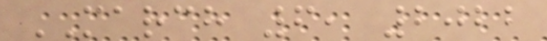MARCH 6, 2022
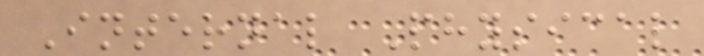Internal Physical
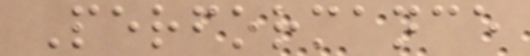Performance
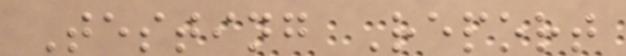Testing Report
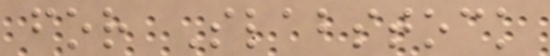for Slabstock
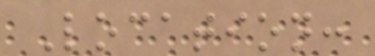Location:
